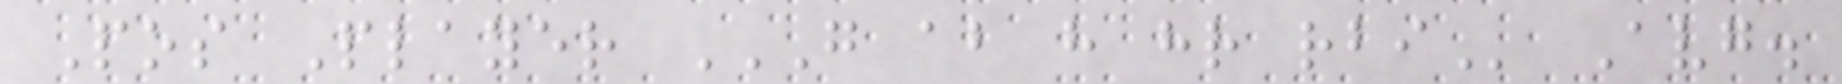Pos Player G AB H HR RBI Avg.
